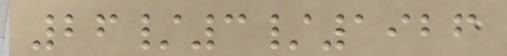26/3/1926
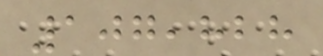107,828
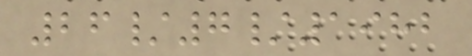26/7/1982
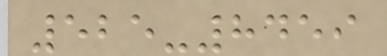525-8459
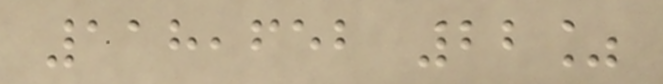118,652 22%
